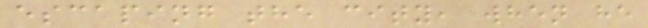escaping the city, when he
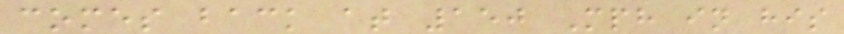comes back at 150 Mph in his
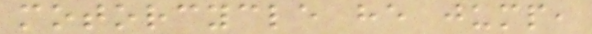motorcycle he jump,
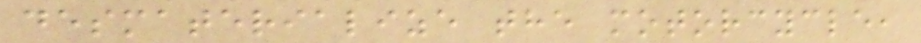desmaterialize the motorcycle,
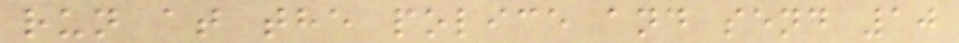run at the police and send 10
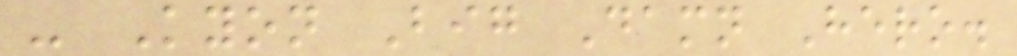- Kyon Big Damn Hero.
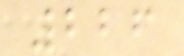226
